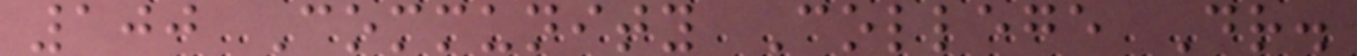100 Community College Dr.
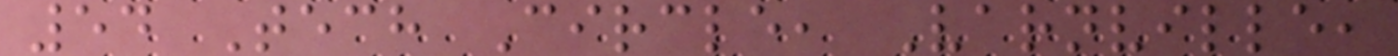54 Tech Circle, Varnville,
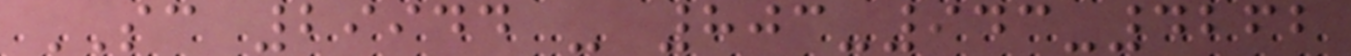SC 29944 - 803-943-4262
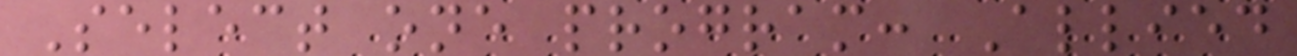Select one program: Allied
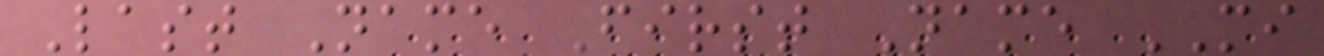Last Name First Name MI
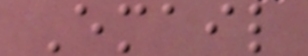Email
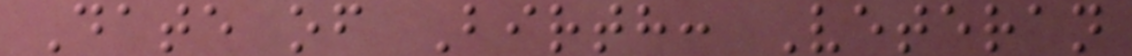Date of Birth: Veteran
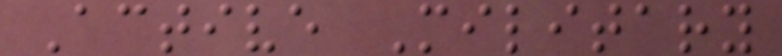Active Military
